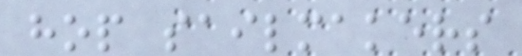hop sailmakers
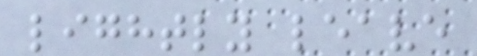lightly leave
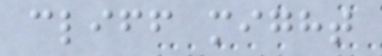cliff might
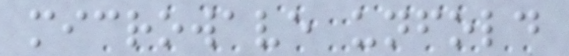microwave unfold
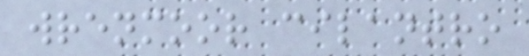wrenmoor cilantro
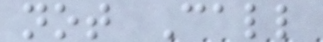not Call
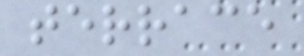terrace
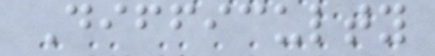Difficulty
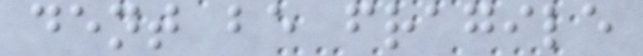dent be fragile
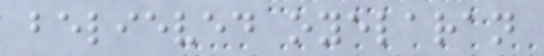believed oyelaran
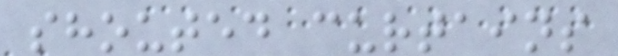shouted curtains
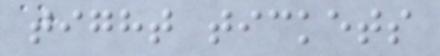tight tickets
